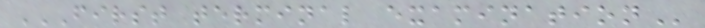FIRST TERMINAL EXAMINATION
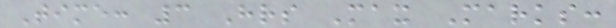Time: 3 Hrs Max Marks:
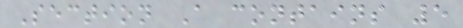Section A contains 5
